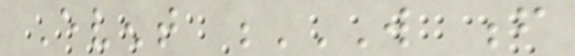Event W F
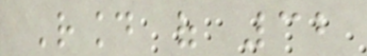Round of 32
